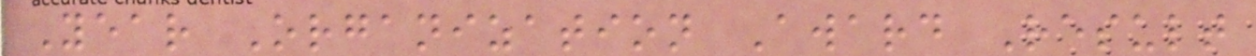Year Organization Award Result
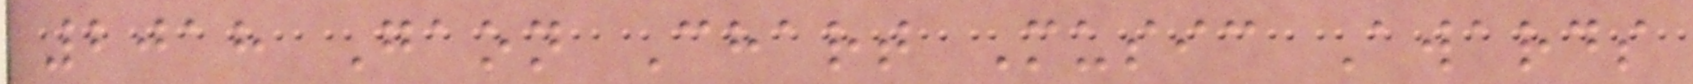2018 Gaon Chart Music Awards
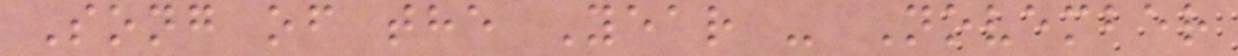Song of the Year - November
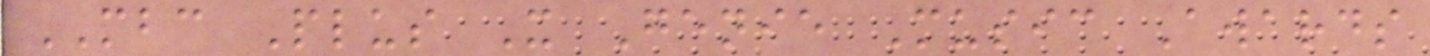MBC Plus X Genie Music Awards
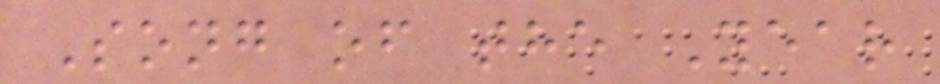Song of the Year
